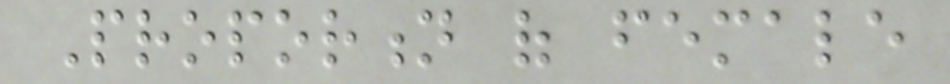Proportion of female
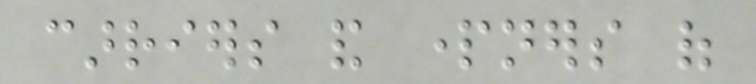carriers and partners of
